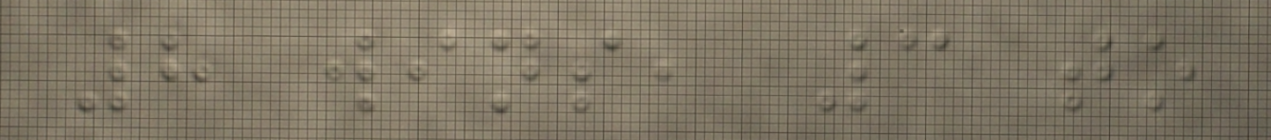8 wins, 3 to
